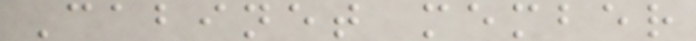Cabinet member
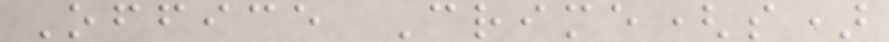Office Crime(s)
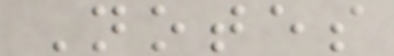Notes
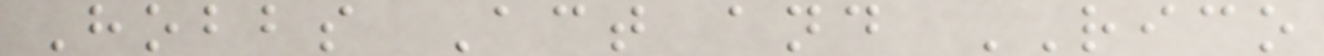Hobbs Act and RICO
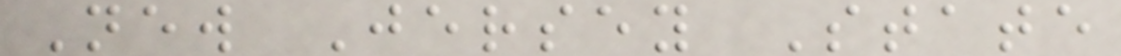New Jersey State
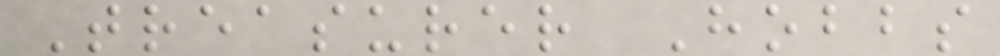Treasurer Hobbs
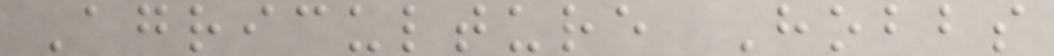Agriculture Hobbs
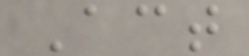Act
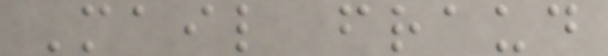Mail fraud
